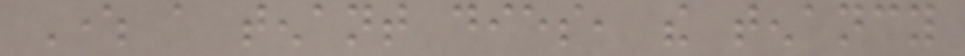Where a tenant dies, the tenancy
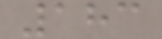183
